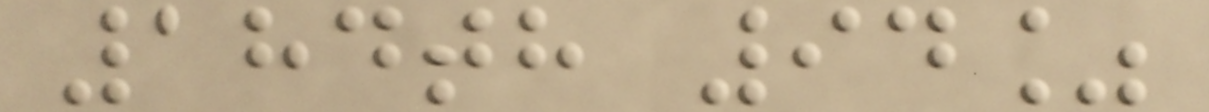184th 94%
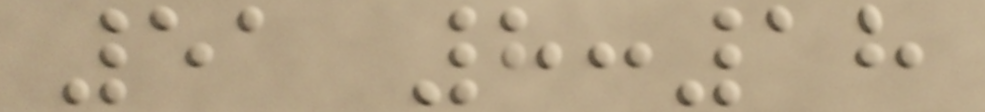51 8:18
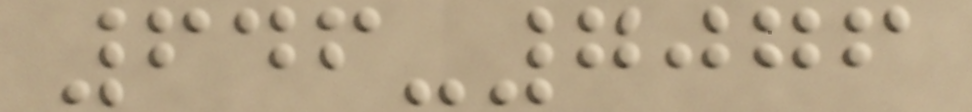646-7076
